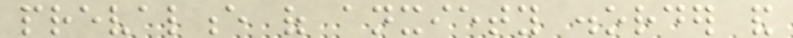prevalence of anxiety disorder and
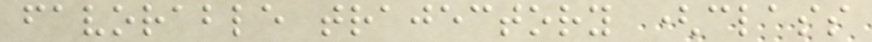favorable trajectory (class
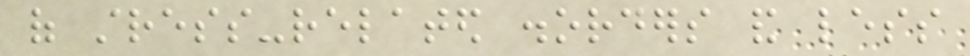of stress-related disorders and less
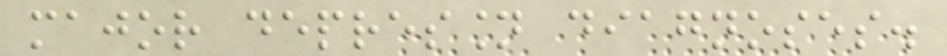major depression diagnoses.
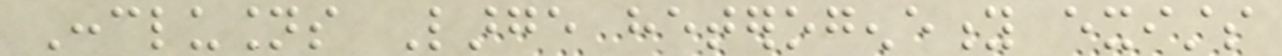Conclusions Large heterogeneity exists
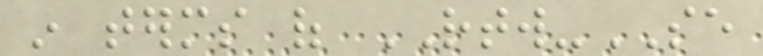in terms of RTW-SE
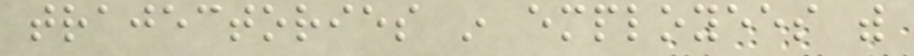trajectories in employees with
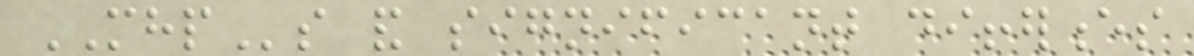MHPs and significant differences
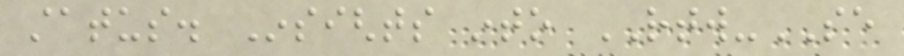status. Insights into RTW-SE
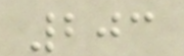203
